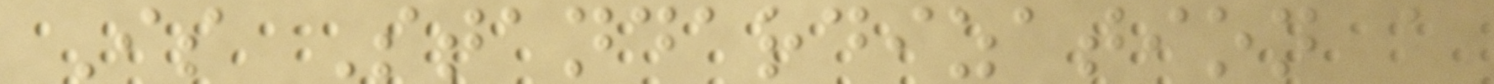Is Standardization a
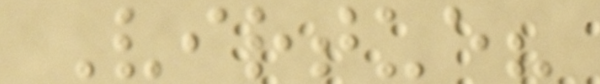Virtue?
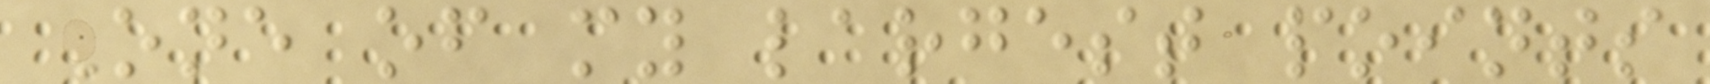One of my largest points
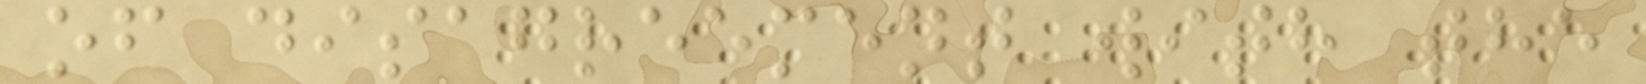of disagreement with the
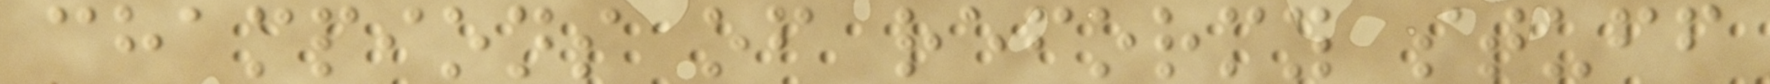champions of reformy stuff
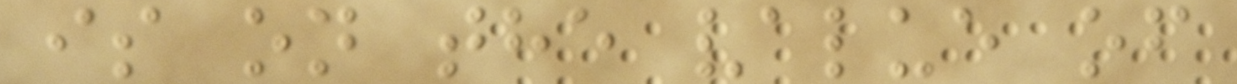is on the value of
